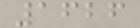1626
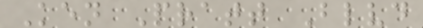Ken Pratt Blvd
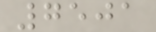7501
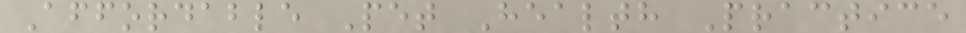Affordable Pet Health Practice
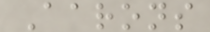Aarons
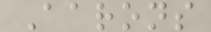Aarons
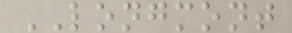LONGMONT
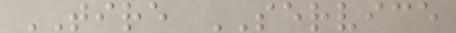TIRE SERVICE
